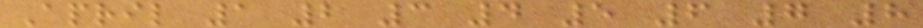April 1 2 3 4 5 6 7 8
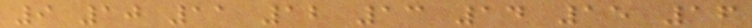9 10 11 12 13 14 15 16
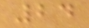24
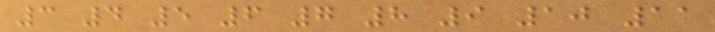3 4 5 6 7 8 9 10 11
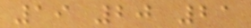19 20 21
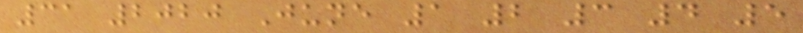31 2020 June 1 2 3 4 5
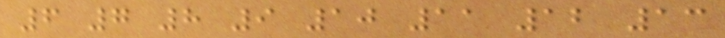6 7 8 9 10 11 12 13
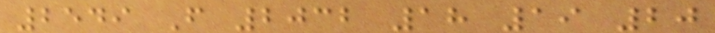2549 F 2032 18 19 20
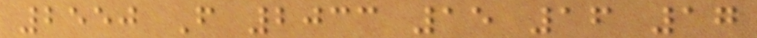2550 F 2033 15 16 17
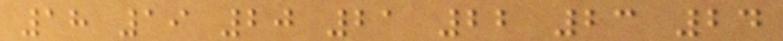18 19 20 21 22 23 24
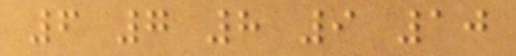6 7 8 9 10
